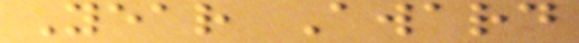Year Award
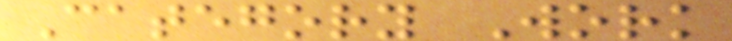Category Work
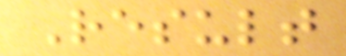Result
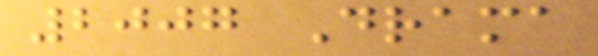2007 Drama
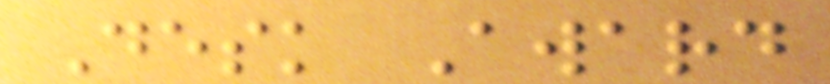Desk Award
